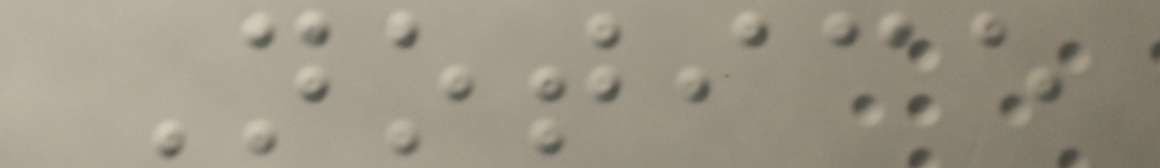Notice
